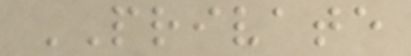PRIVATE
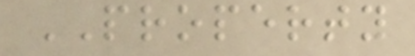PROPERTY
